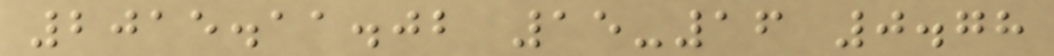2015.11.02 15-16 0.78
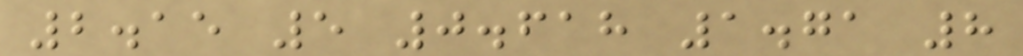2.15 5 0.618 1.71 8
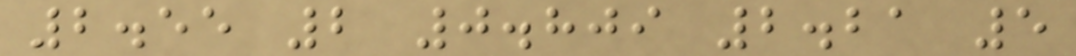2.55 2 0.809 2.21 5
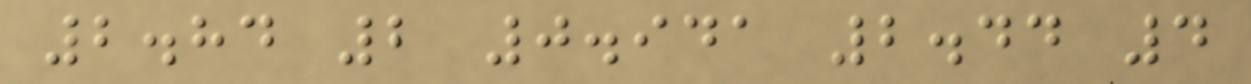2.84 2 0.941 2.44 4
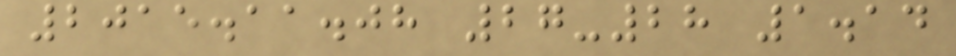2015.11.08 27-28 1.14
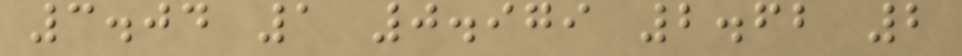3.04 1 0.979 2.62 2
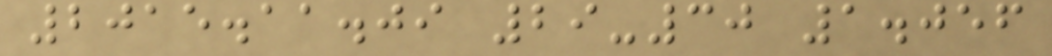2015.11.09 29-30 1.056
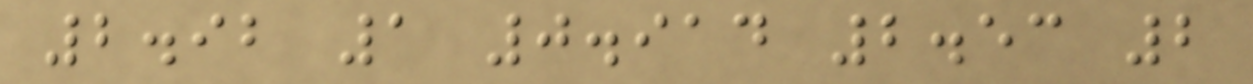2.92 1 0.914 2.53 2
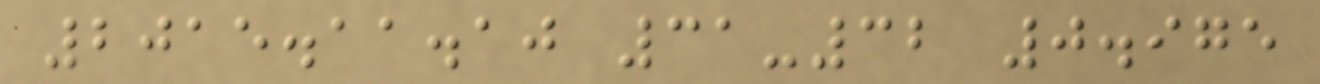2015.11.10 31-32 0.975
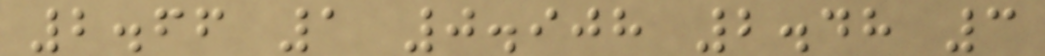2.66 1 0.908 2.48 3
